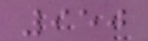950
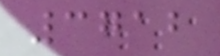3712
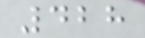428
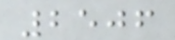2506
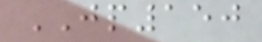JP150
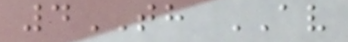4TH AV
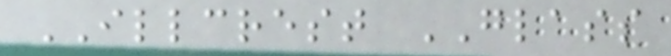ILLCREST GLASS
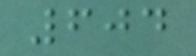604
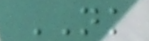NK
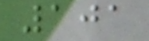101
